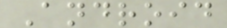Android
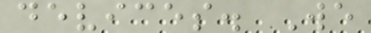devices. We
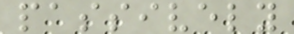passively
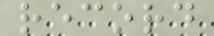record
